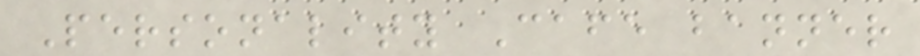Personality Cafe banner
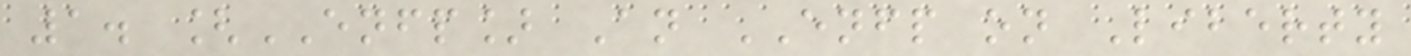1. [ENFP] An ENFP on Liberty
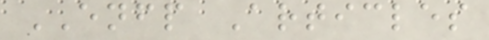ENFP Articles
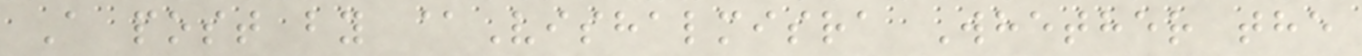A post by @Vishalmisra Whether the
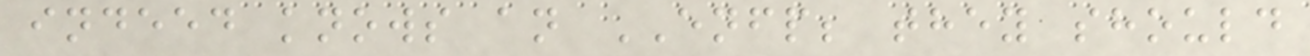indeed knows an ENFP; they should
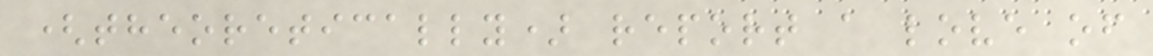(theoretically) report a love of
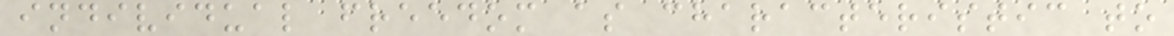individual freedom as characteristic to
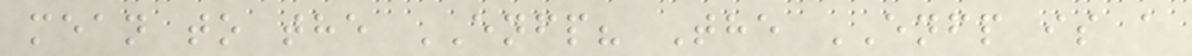mean to the ENFP? The ENFP is a
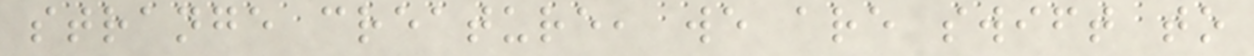strange creature, we are swift to
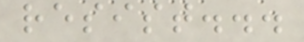resist...
